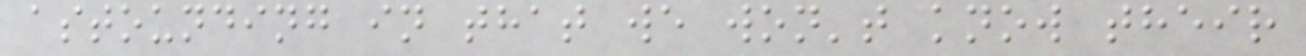astounding in that we won't know their
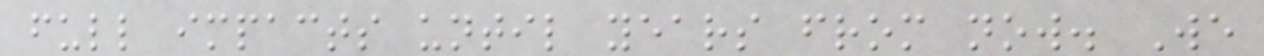full impacts until years from now. We
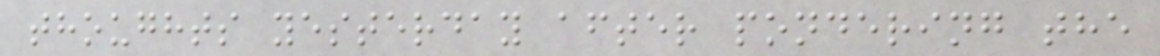thoughts yesterday after pondering the
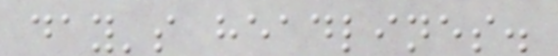day's headlines.
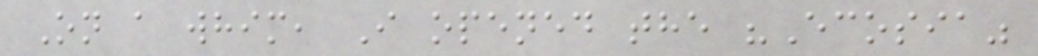On a whim, I opened the "Ecosia"
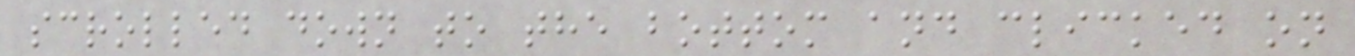scrolled down to the bottom and clicked on
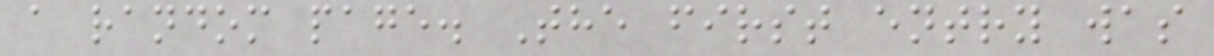a random page. The first entry was
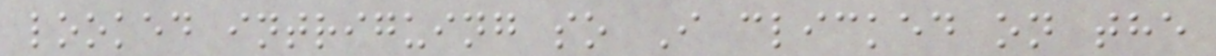looked intriguing so I clicked on the
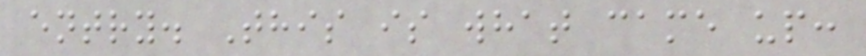entry. This is what came up:
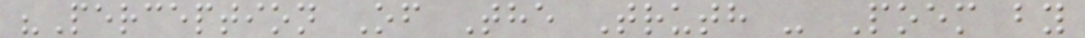"Perception Of The Truth - Poem by
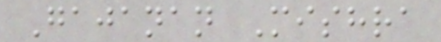Gajanan Mishra
